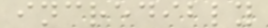incredibly
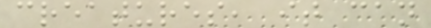creatures, it can
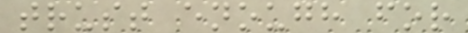trust enough for
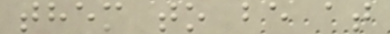them to be at
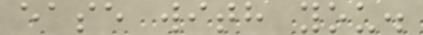ease with you.
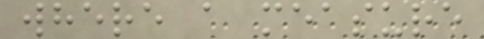where a measure
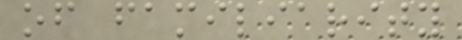of familiarity
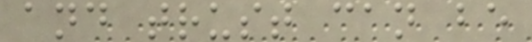and trust can be
